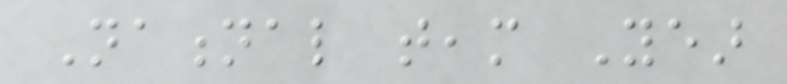National team Year
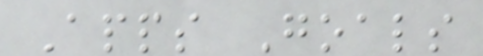Apps Goals
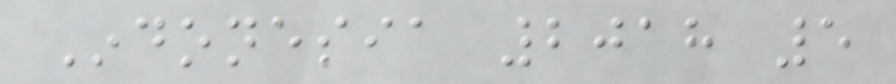Indonesia 2018 5
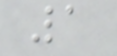1
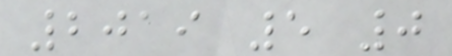2019 5 0
